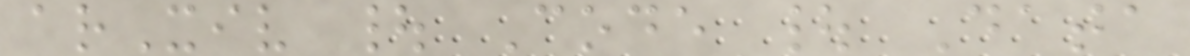arXiv | Code | Data
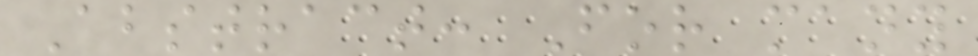Abstract: For many
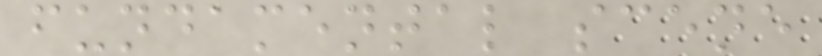fundamental scene
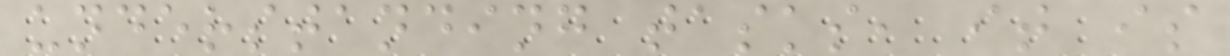understanding tasks, it is
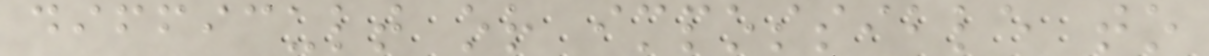difficult or impossible to
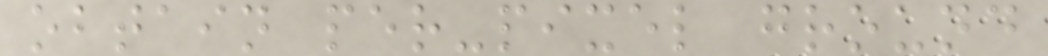obtain per-pixel ground
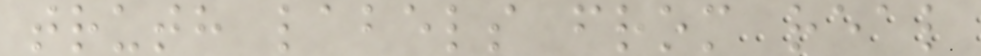truth labels from real
